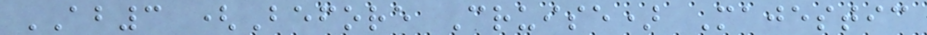AB3 (Before Cruise) Majestic
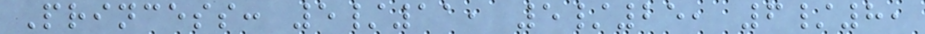Princess: 5/11, 5/25, 6/8,
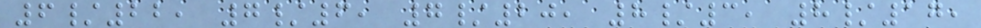6/22, 7/6, 7/20, 8/3, 8/17,
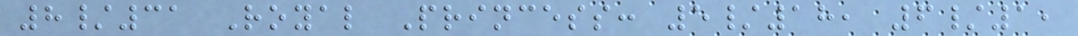8/31 Royal Princess: 5/18, 6/1,
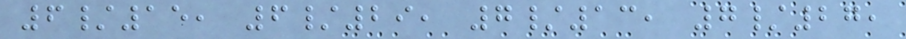6/15, 6/29, 7/13, 7/27,
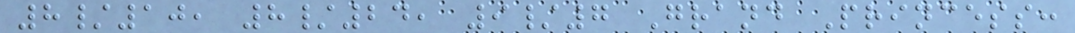8/10, 8/24, 9/7 Grand Princess:
